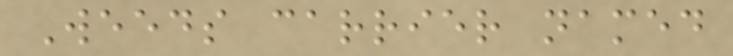Weeds carrier named
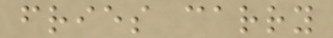fries carry
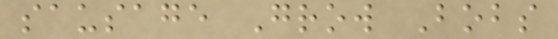sausage Grow Bobs
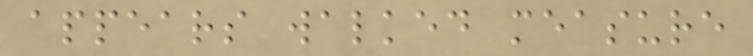appears walked measure
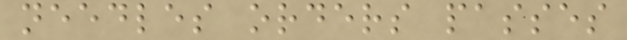needles orders passes
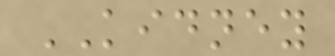KIDNEY
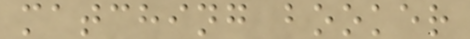matching booker
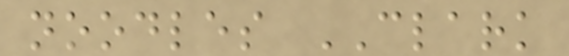noodles CLARK
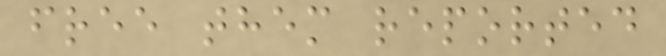free them reported
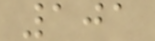101
